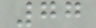77
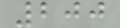200
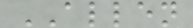ALLEN
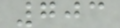703
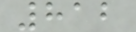812
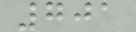701
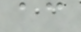ac
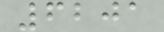6201
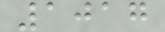1017
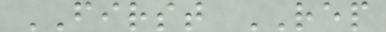FIRST REP
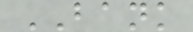BANK
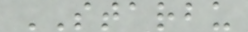STARBU
